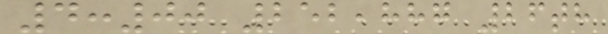4:00 252,887 26th
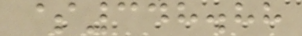$348.88
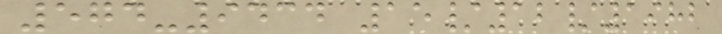574-9434 15/12/1982
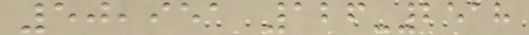50,951 126-2518
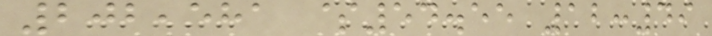202,581 $54.55 12:49
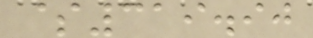$319.90
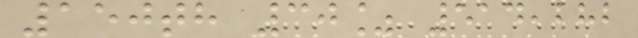150th 30% 514,282
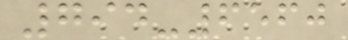794-6560
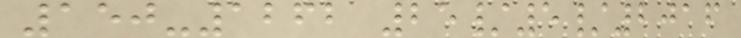150-1262 25/5/2016
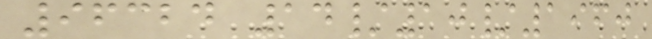96324 14/10/1960
